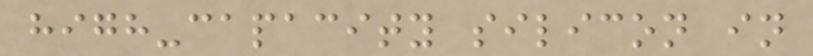high-capacity silicon in
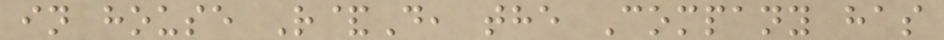in house R&D, the Company has
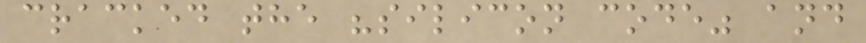cracked the "silicon code" and
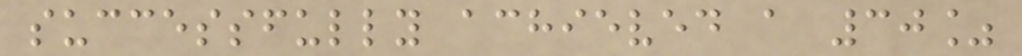successfully achieved a 30%
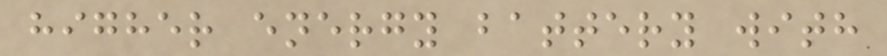higher energy battery with
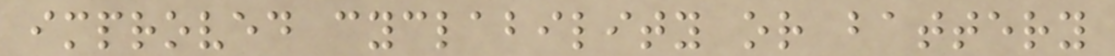improved cyclability or battery
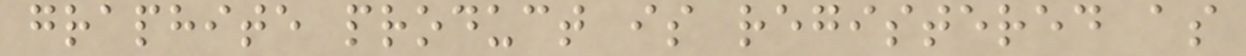graphite product is registered as
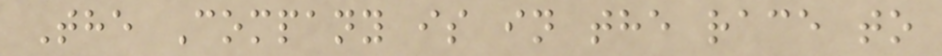The Company is in the race to
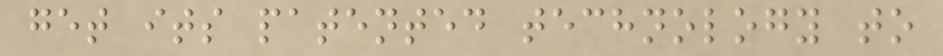get its patented technology to
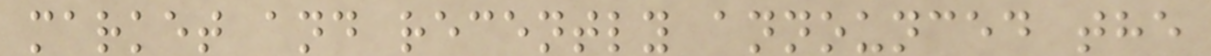market and recently announced the
